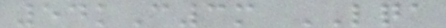54kC3m LQA
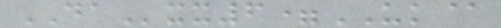DAxx6=UK@
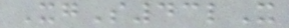XgS43lX
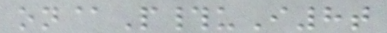on@P#uI8t
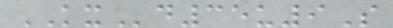KXd35u9S
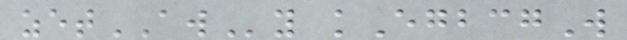zetAWy kEgbcgW
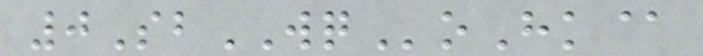0SbWQoHk@
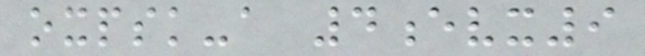oxpsk-a 4evx9
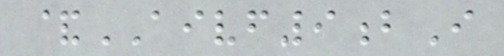&AIVF9bI
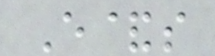E&s
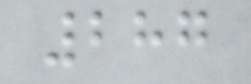287
